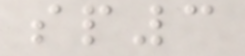sp3
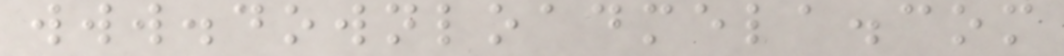www.downloadmela.com
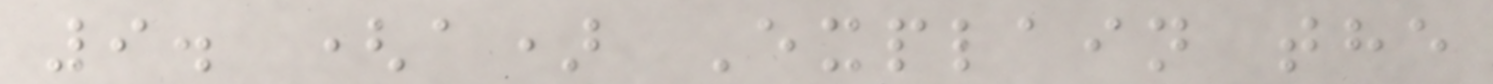9. (a) Explain the
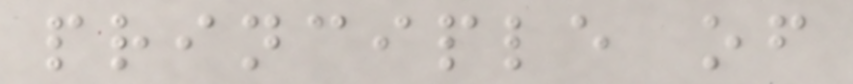principle of
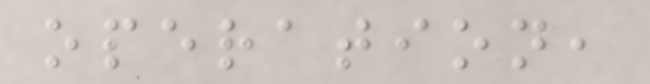operation,
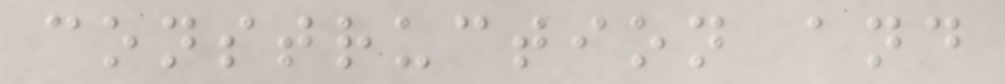construction and
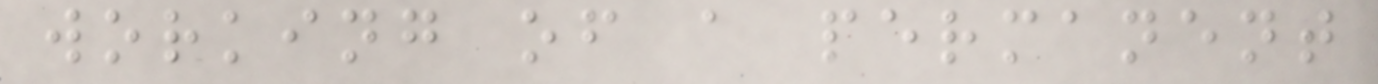working of a permanent
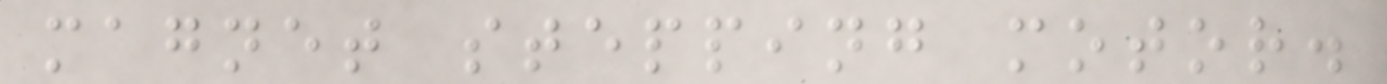magnet stepping motor.
